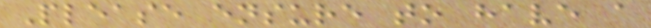Please ensure to have a
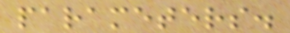parameters.
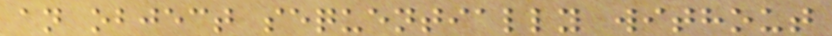an object sequentially without
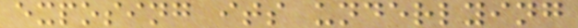exposing its underlying
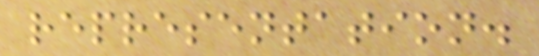representation.
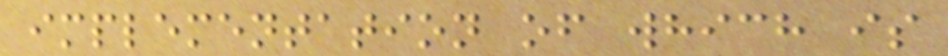implementation of which is
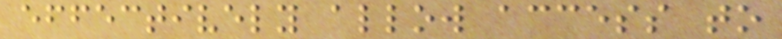effectively allow access to
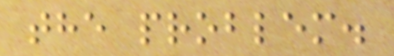the problem.
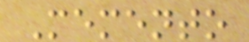Memento
